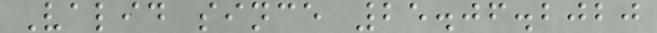Valid since 25.06.2020
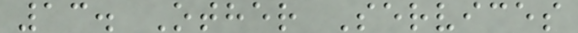13. Other Services
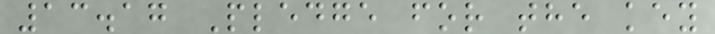13.17 Pledge for the key
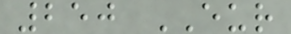250 EUR
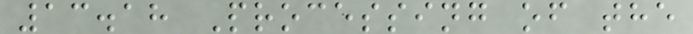13.18 Processing of the
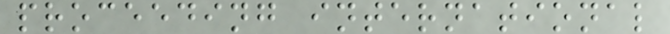proceeding international
